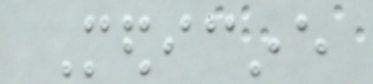Medicine
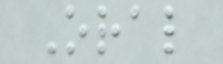Oral
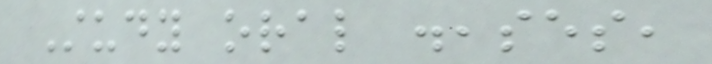Study oral diseases,
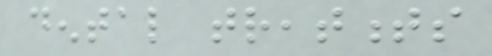dental treatments
